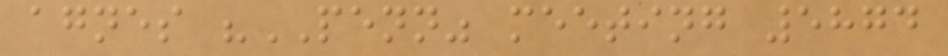agnes "PENN" meeting 5874
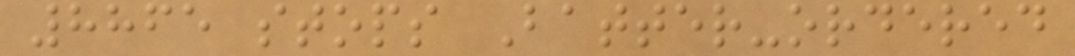8865 stops Batter-ordered
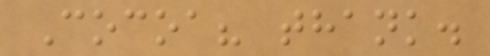Cocoa? thank.
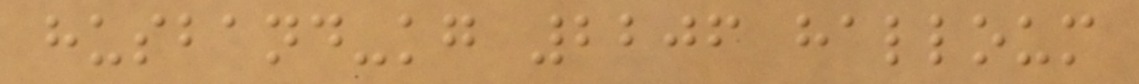husband-kg 2206 halloum
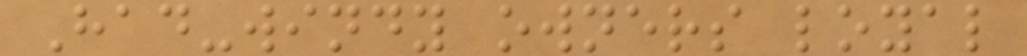Had-windy owners loyal
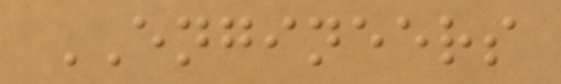ENGINEERS
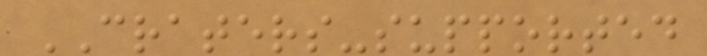CRATERS-supported
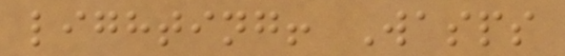lighting! Wasps
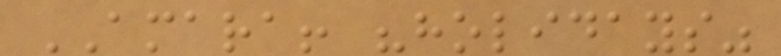AMARA! "holidays"
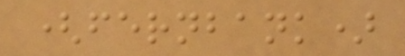(fernbank)
